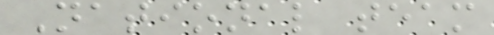National team
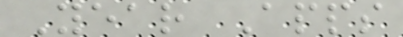Year Apps
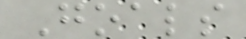Goals
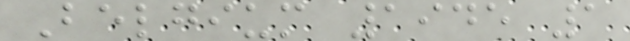Belgium 1945 1
